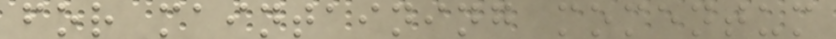for maintaining momentum
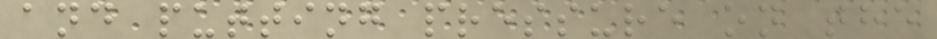and putting pressure on the
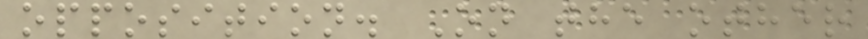opposition. On the other
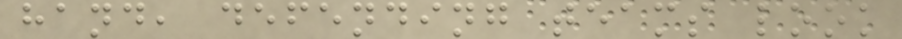hand, defending teams look
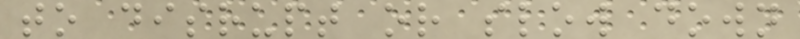to disrupt or slow down
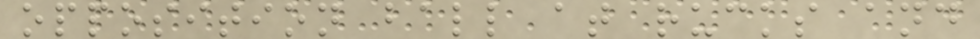opposition ball at rucks and
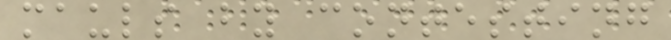mauls by contesting
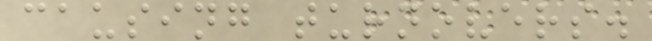causing turnovers.
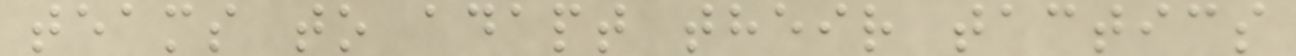teams to adapt their tactics
